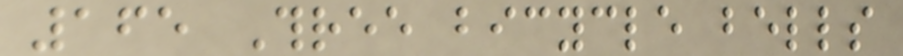165 Three bicycle bells
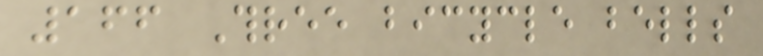166 Three bicycle bells
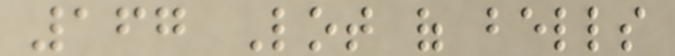167 Lot of bells
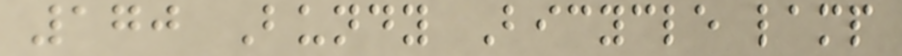170 Bundy Bicycle lamp
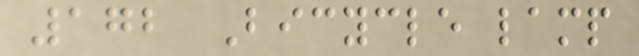172 Bicycle lamp
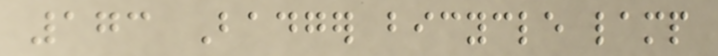173 Badger bicycle lamp
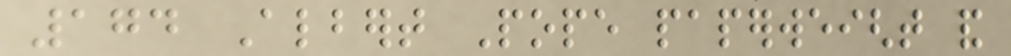174 Albert Pope paperweight and
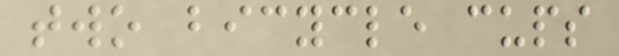two bicycle cups
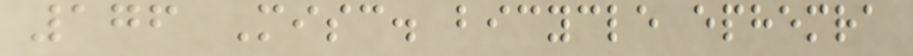176 Misc. bicycle ephemra
